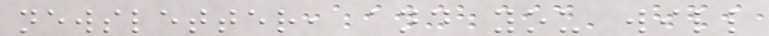newsletter, and you will
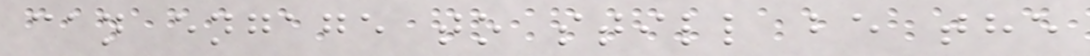can engage to still be the
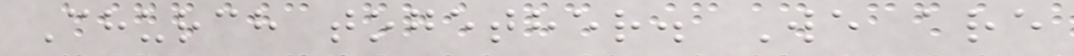Church together. We are
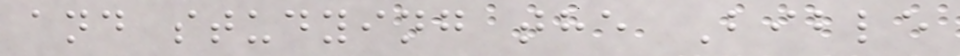and studying the Bible
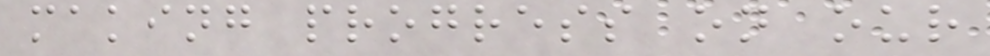making progress on our
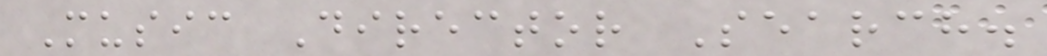Music Director Search.
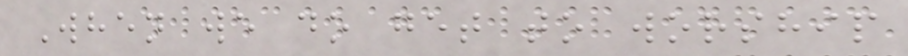When we do get to worship
